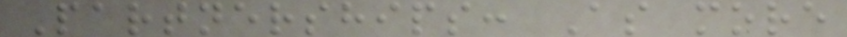Partnerships: As more
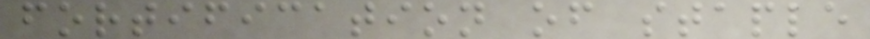fortification of staple
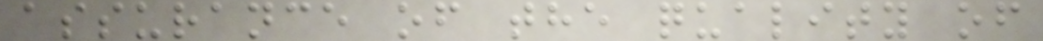assurance of the quality of
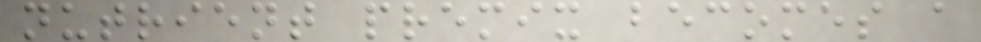nutrient premix becomes a
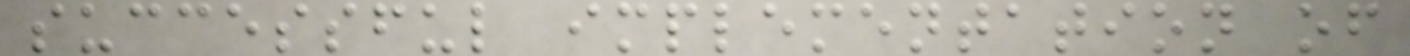successful implementation of
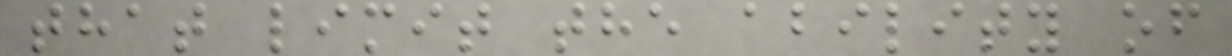that limit the ability of
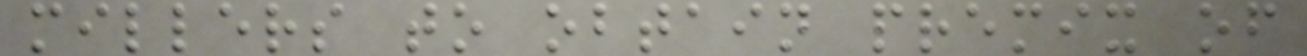millers to obtain premix of
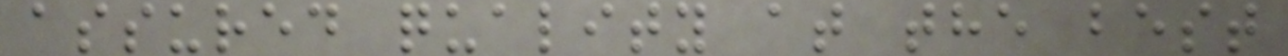assured quality at the best
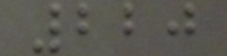220
